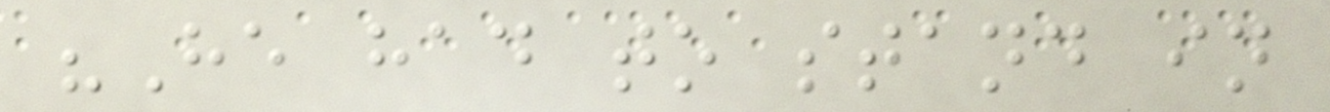"He had to stand in
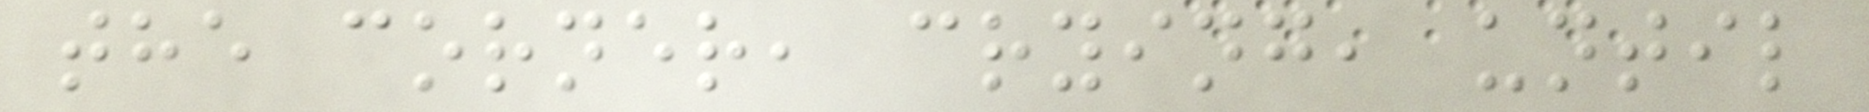the corner, crying, until
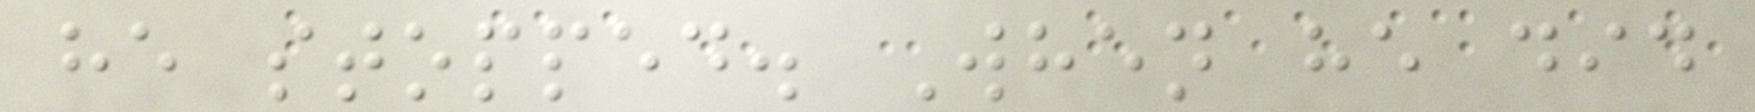he stopped. When he did
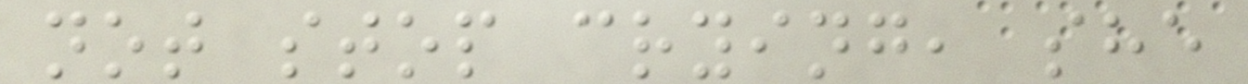not stop crying, she
